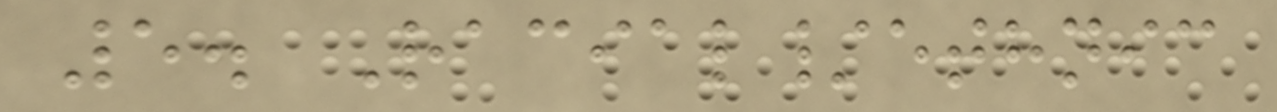5. Racial/ethnic
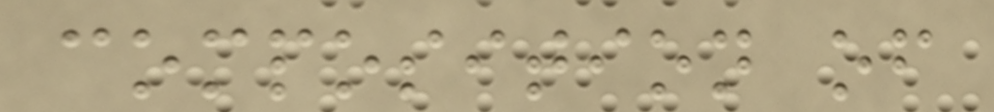composition of
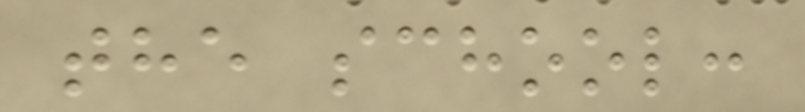the school:
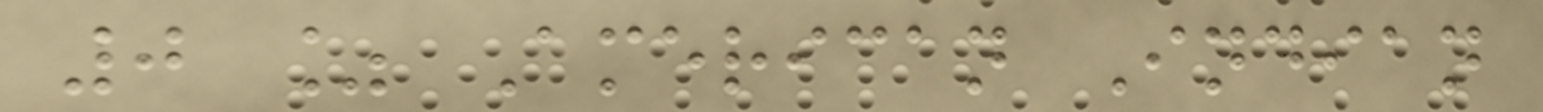0 % American Indian
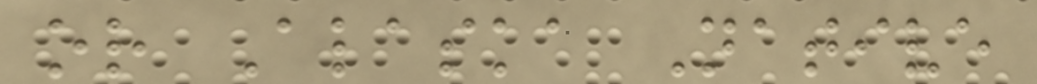or Alaska Native
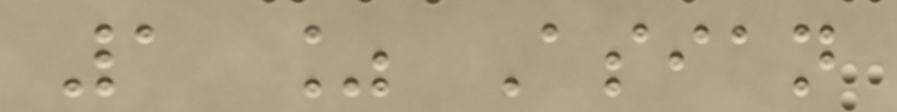1 % Asian
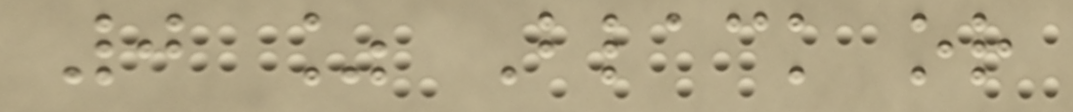0 % Black or
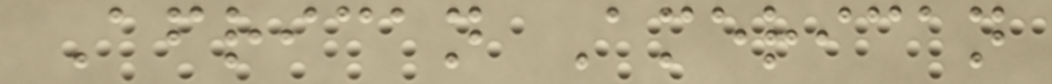African American
